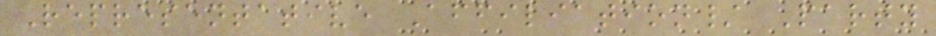Representative Affiliation/ Party
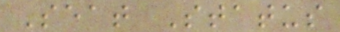Seat Status
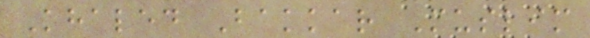Khaled Bakkar Muslim
